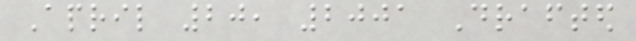April 20, 2001 Drafted
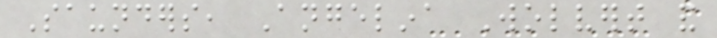Saunders, Angelina Wolvert and
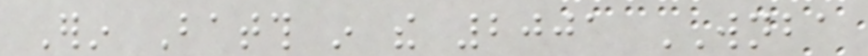Erin Batth in the 2001 WNBA
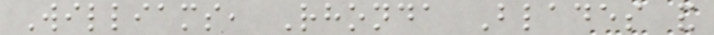Williams, Rhonda Blades and
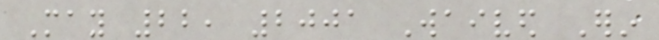May 22, 2001 Waived Erin
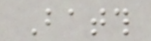Batth
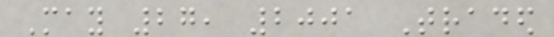May 27, 2001 Traded
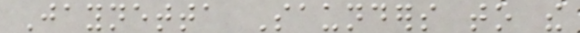Jaynetta Saunders to the
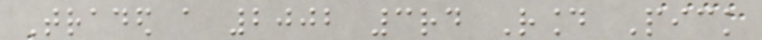Traded a 2002 3rd Round Pick
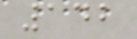142
